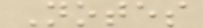Notes
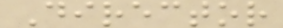Director
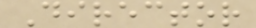Director
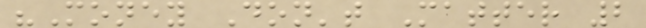"Money Don't Matter 2
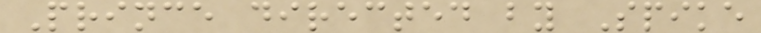Prince directed by Spike
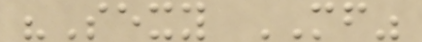"Sexy MF"
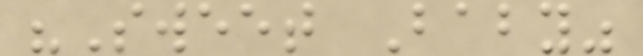"Sweet Baby"
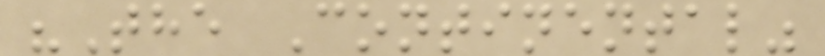"The Continental"
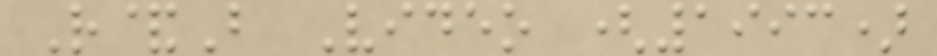R&B Video (1993)
